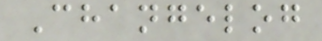Changelog
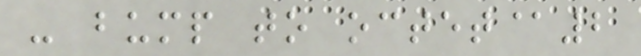- bump to octet@2
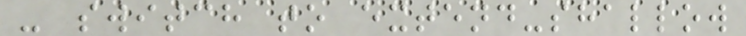- switch to extend-shallow
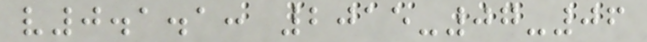v0.1.1: 2015-07-06
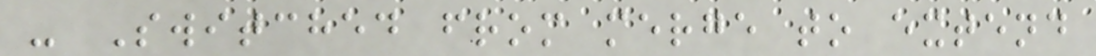- Switched from merge to extend
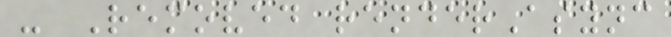- Removed renderAsync
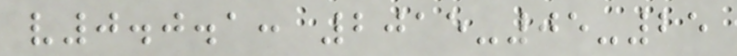v0.0.1: 2015-05-25
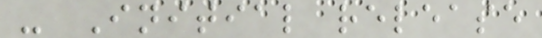- Initial release
